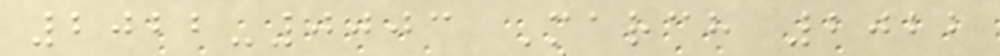2022-0003 March 2022
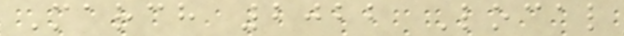March 2022 Local
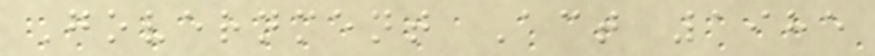Government Act 1985
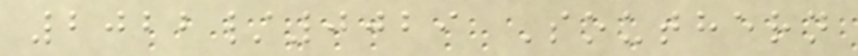2022/0029 Southern
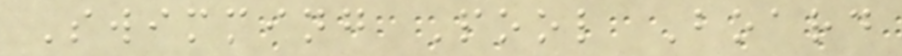Swimming Pool Board
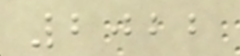2022
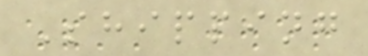Shipping
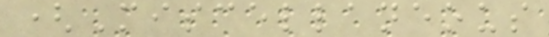(Miscellaneous
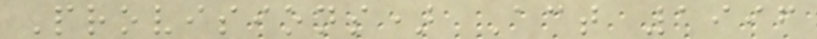Provisions) Act 1996
